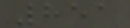851
